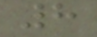8
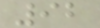92
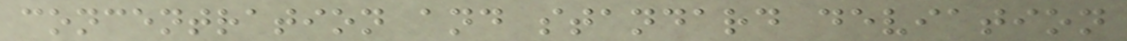concentration and standard deviation
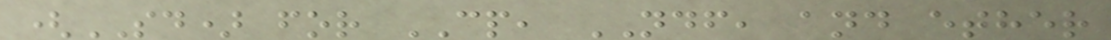(SD) for CP, NDF, and ether
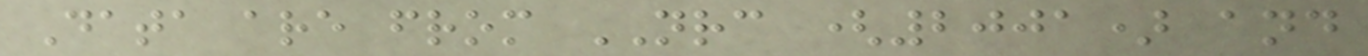Data are from NRC (2001) and
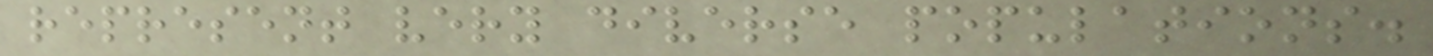represent very diverse populations.
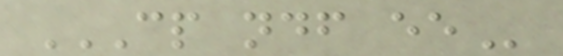CP NDF EE
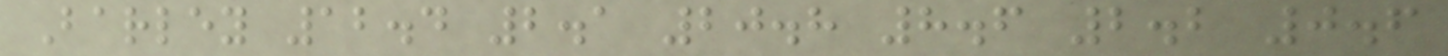Barley 12.4 2.1 20.8 8.6 2.2 0.6
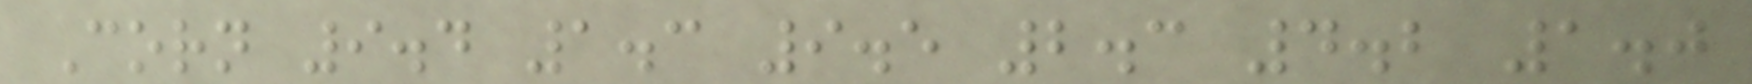Corn 9.4 1.3 9.5 2.3 4.2 1.0
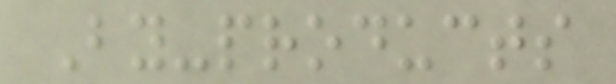By-products
